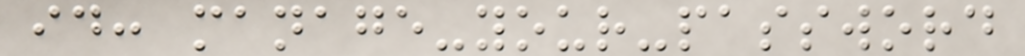id: manage-your-password
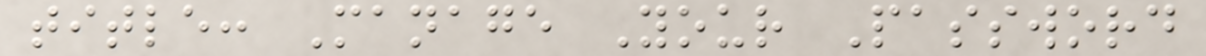title: Manage Your Password
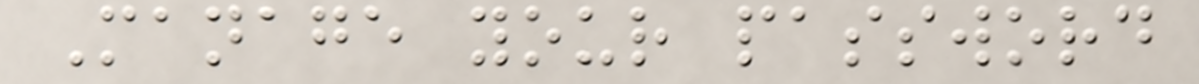Manage your password
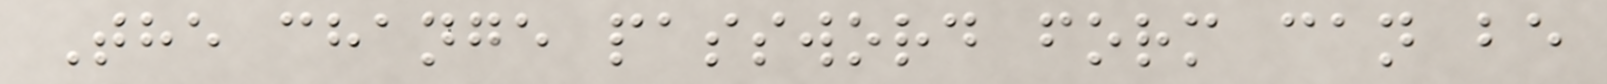The change password form can be
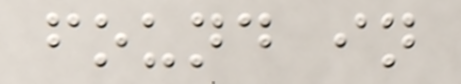found in
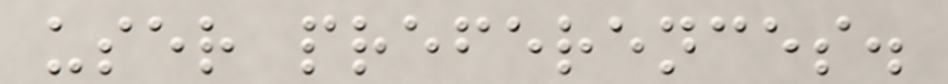user preferences.
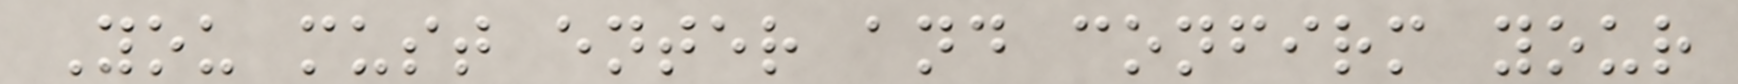You must enter and confirm your
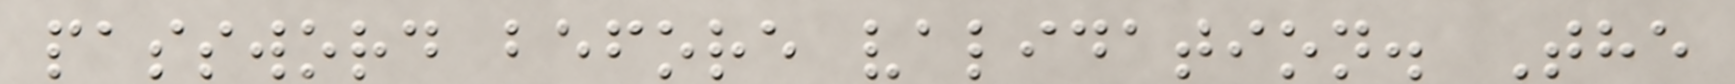password before validation. The
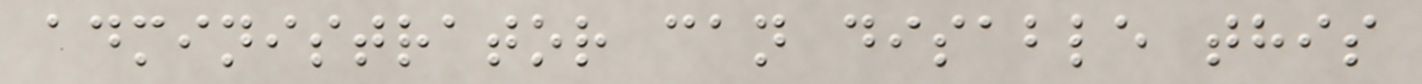administrator can disable this
